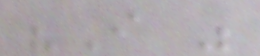"I was
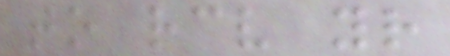to receive your
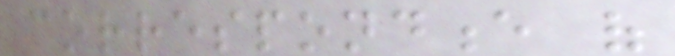correspondence of
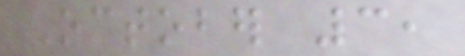October 3,
